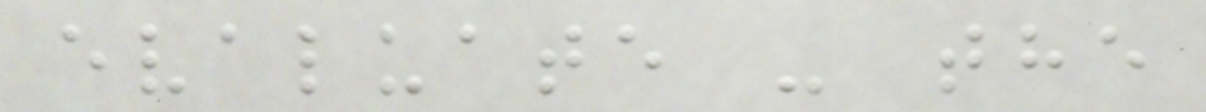evaluate - the
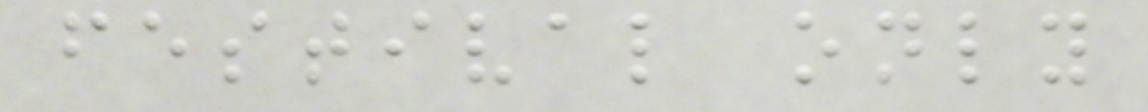festival only
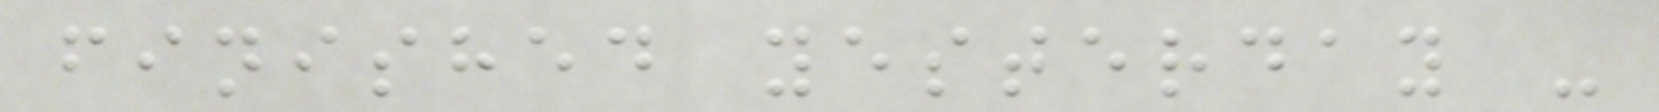finished yesterday -
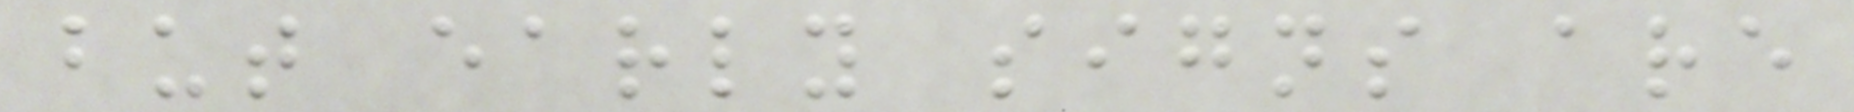but early signs are
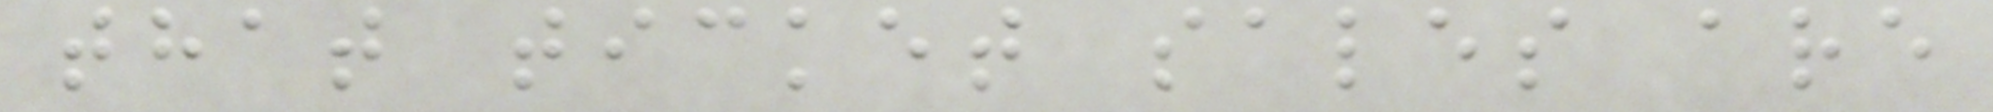that ticket sales are
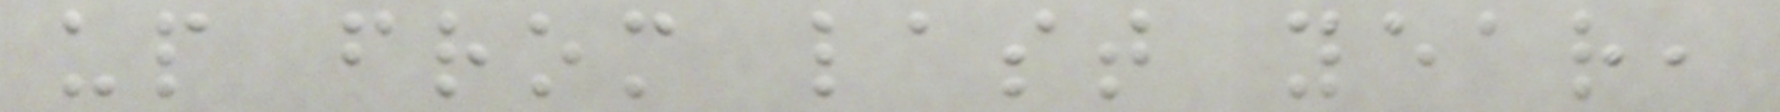up from last year,
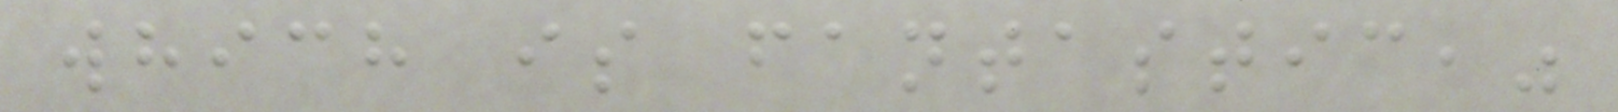which is fantastic,"
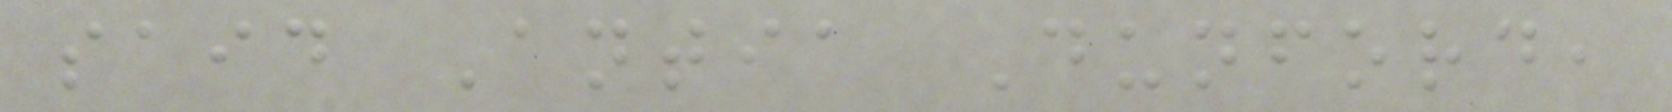said Antia Dunford,
